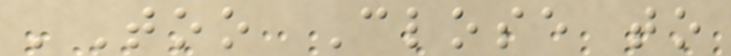'Too Close to
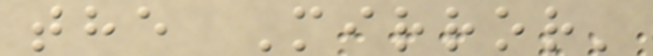the Mirror'
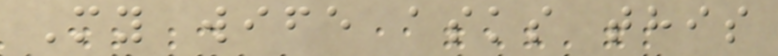My wife asks this
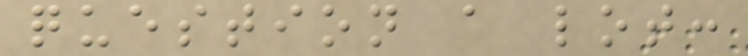question a lot:
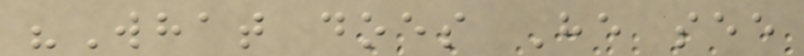"What does He see
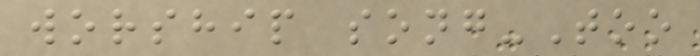worship song-Too
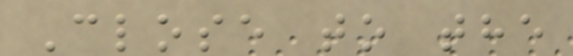Close to the
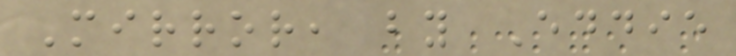Mirror, by Eddie
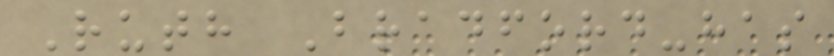Ruth Bradford-has
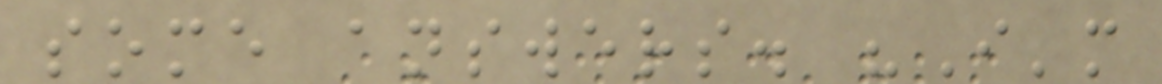some answers. "I'm
